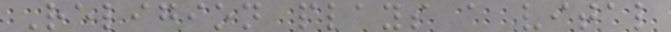Religion plays a vital
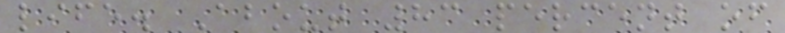life. About 83 percent of
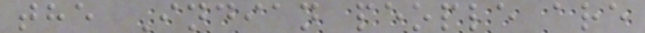the Indian people are
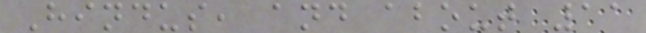Hindus, and about 11
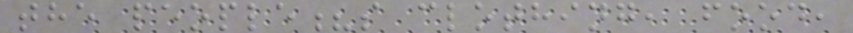the people?s clothing, food,
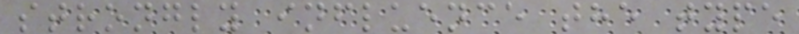strongly influence the type
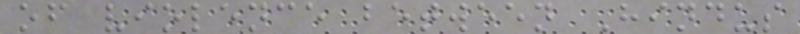of violence between Hindus
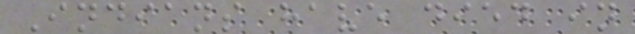Indians have died in
